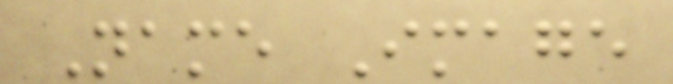Name Image
